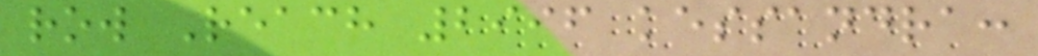row Reach 2996 kessandra:
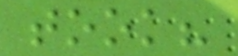took?
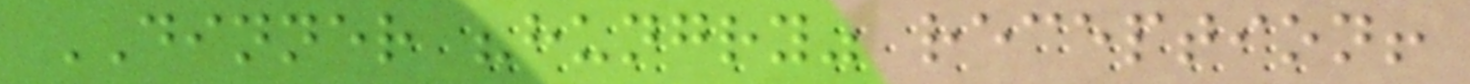DINNER "hungry" reception!
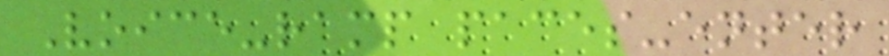Voice-ramp paces-enter
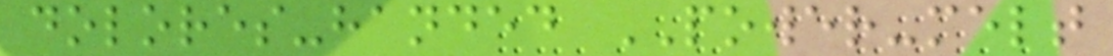dolores-handed POWER-melt
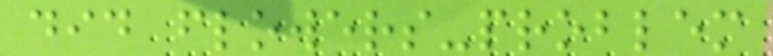did flowers-problem
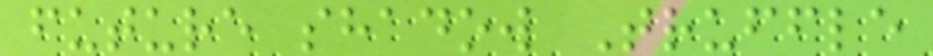future shadow Truffle
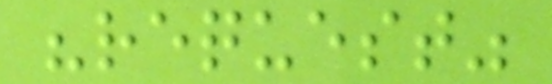"request"
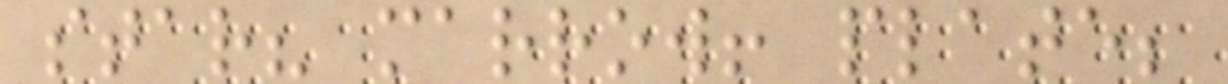star? marrow! plate;
